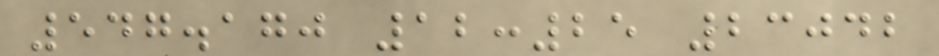547.170 12:25 23042
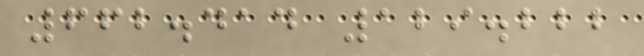662.414 129.222
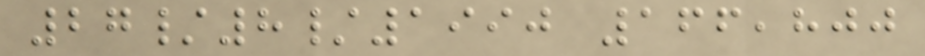27/8/1990 166,800
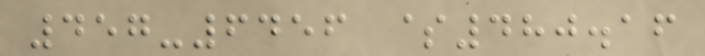457-6456 $480.16
